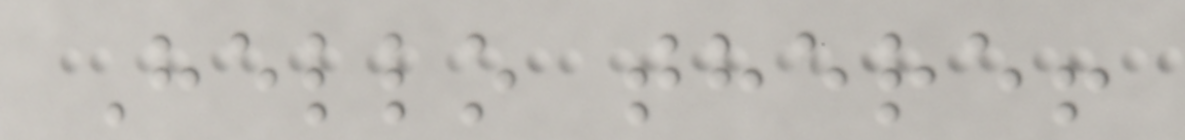Hello there!
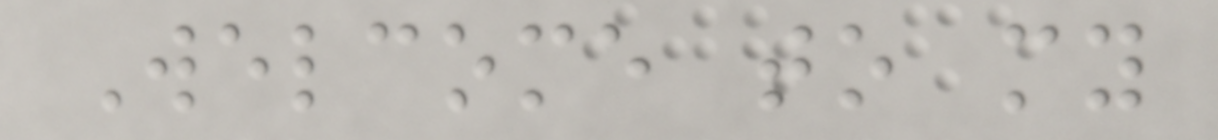Welcome to my
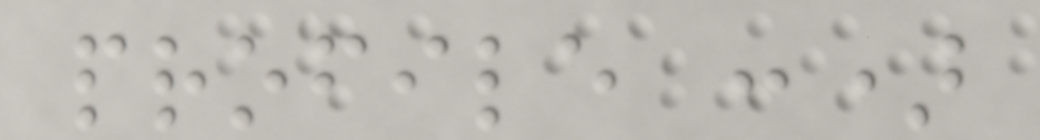profile :)
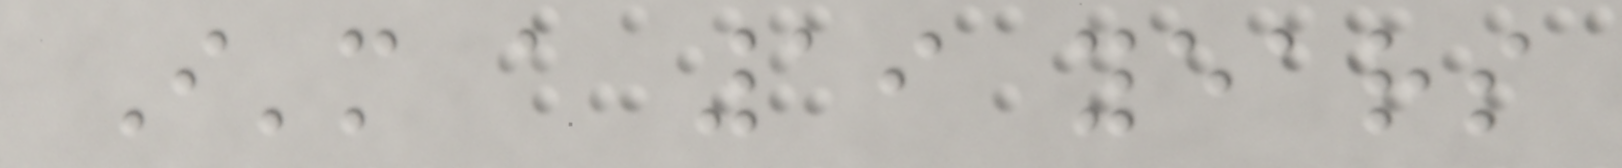I'm a 19 years
